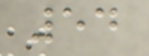54
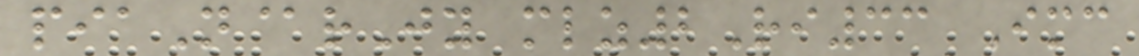piaN@rJy mlz2Ri33 Imc
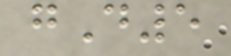gD5
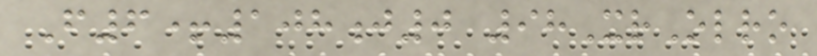F6+108j0 98XrOlro
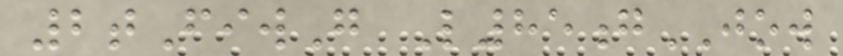2tFiwG L85gJOW
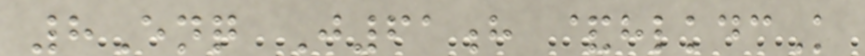8Enq J61h &hlkdcK
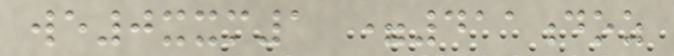we0xxm1 =411doz
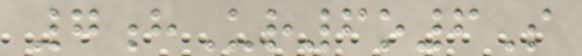7hUr6o6S
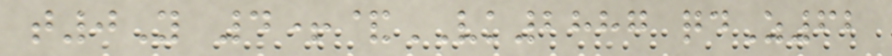t0Y 4+&VK2887 qdZ62
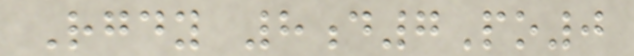Rgdy 8d7Po0
